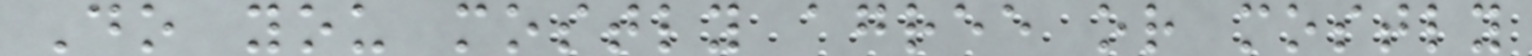Do you mostly agree or mostly
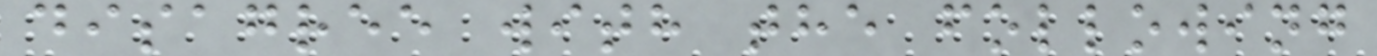disagree with the following
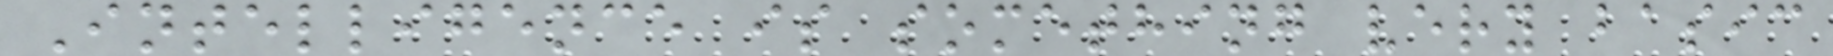Intelligence is something very basic
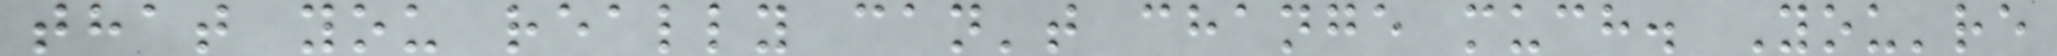that you really can't change much. You're
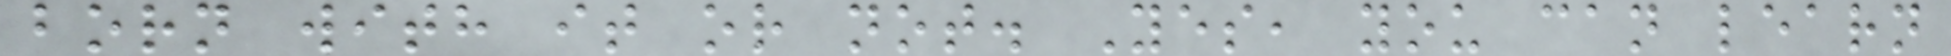born with it or not. Yes, you can learn
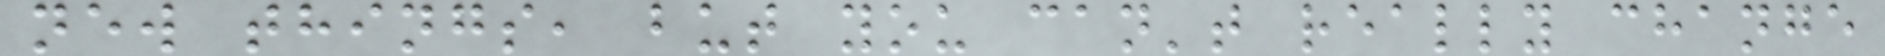new things, but you can't really change
